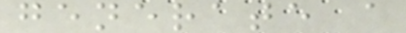generate a
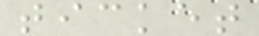ticket
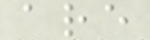are
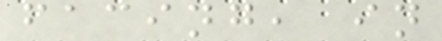facing, in
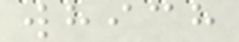which
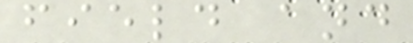field and
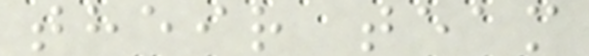their team
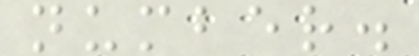number.
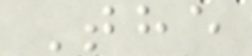The
